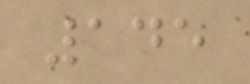145
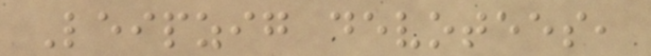Leipzig devotees,
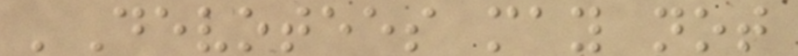'Devotees may not
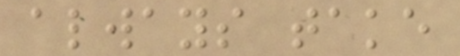always take
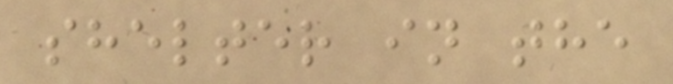shelter in the
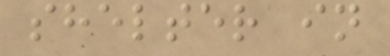shelter in
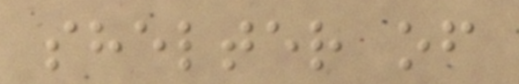shelter of
